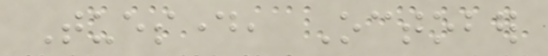Tuesday, October
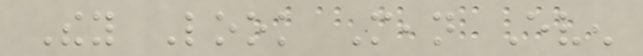They Look Mean Even
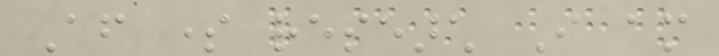After some research I am
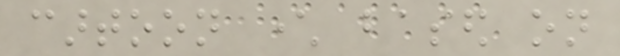cartoon character based on
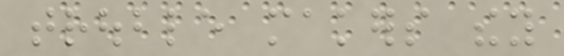trouble makers they
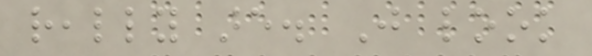really are. Just look
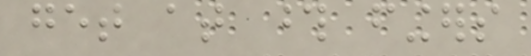get at those fingers
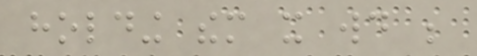holding them it would be
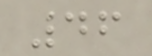46
